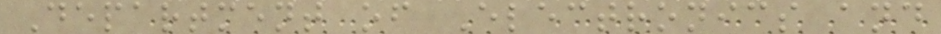Department of Electronics and
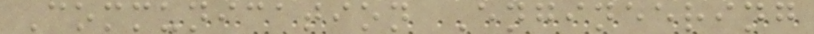Communication Engineering
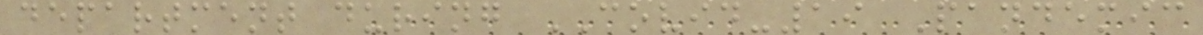department during COVID-19 Pandemic
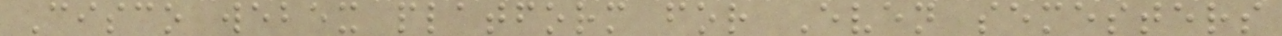Cisco webex platform for Even semesters
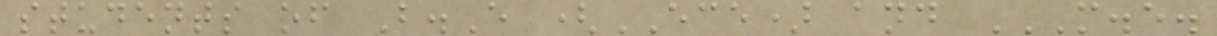students of B.E (ECE) and M.E.
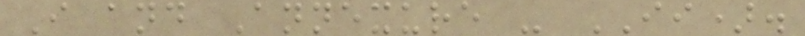I and Annexure - II).
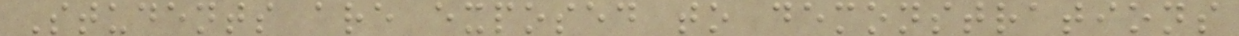Students are exposed to demonstrations
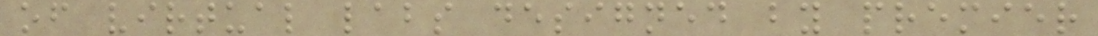of virtual labs designed by premier
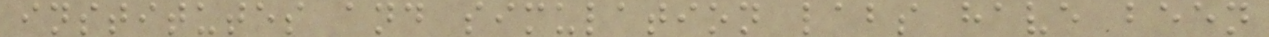institutes and simulation labs have been
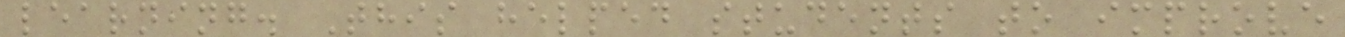learning. This helped students to improve
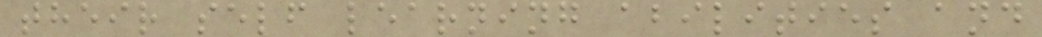their self learning abilities and
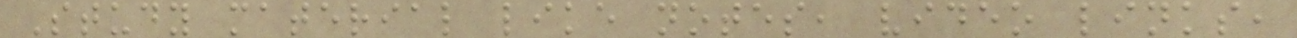Study material like notes, video links,
